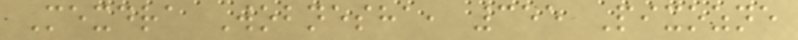Mexdra Wobnesha, 355 Pixozne
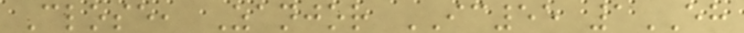Close, Zanjor IC55 1EH
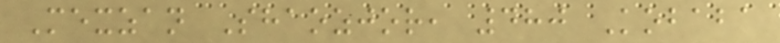Mexzan Shaozjor, 480 Kobaba
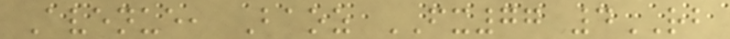Avenue, Baoz FX77 4RB
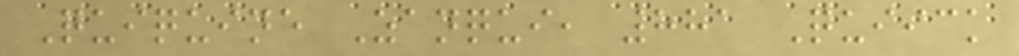Quiquine Zanqui, 881 Quiick
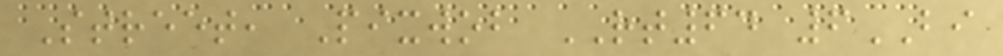Street, Pixwob RT64 6BI
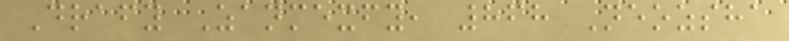Drafy Zanmexfy, 868 Neozsha
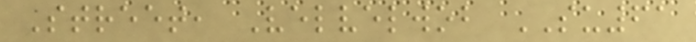Street, Velvelwob SU61
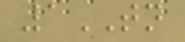1TN
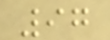97
